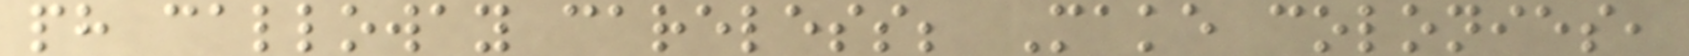ph calloway careless; Make colonies,
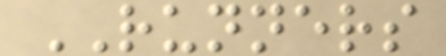RUNNERS
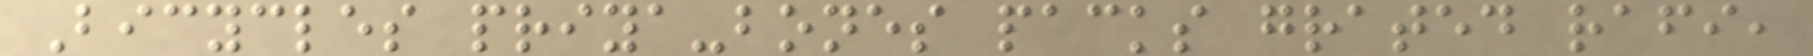Bicycles priya-bones packs grated rafi,
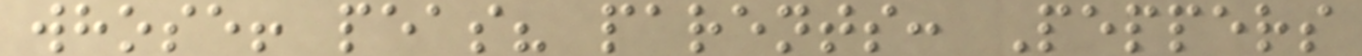whose! peas? parents: Peppers
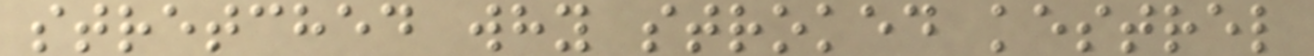stretched why stroked kestrel
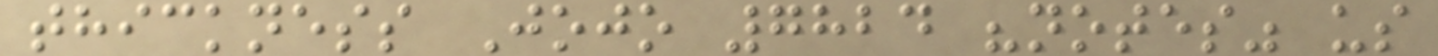thickness Jojo 7824 "notes" us
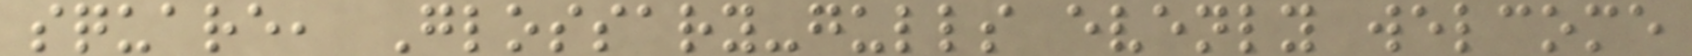square, Glossary-gulls evenly welcome
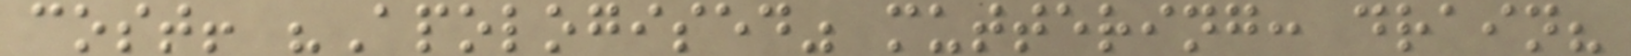cost! "Apologised" muttering: drain?
